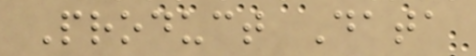Product Data
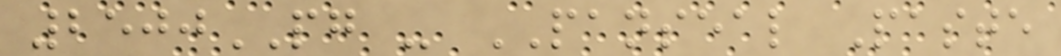2500PG - PANSEAL Paste
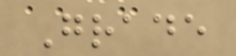Grade
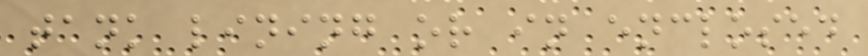tank lining or in enclosed
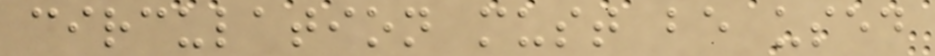circulation must be used
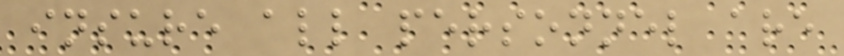insure all personnel are
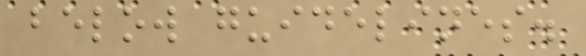below guidelines.
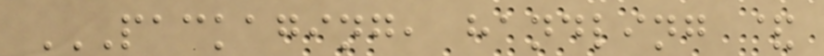PACKAGING, HANDLING &
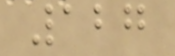127
